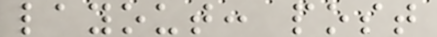layout: post
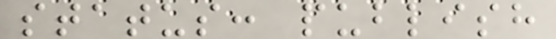status: publish
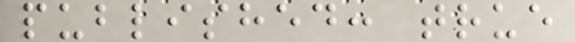published: true
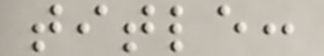title:
